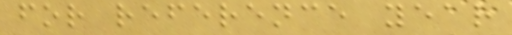for reference year
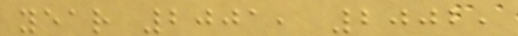year 2001, 2002,
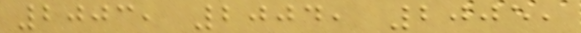2003, 2004, 2005,
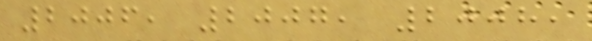2006, 2007, 2008,
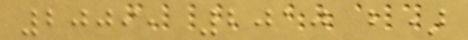2009, 2010 b)
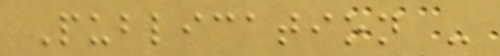Publication -
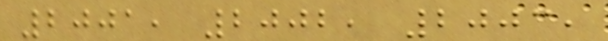2001, 2002, 2003,
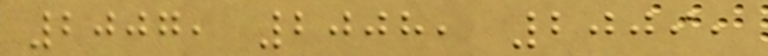2007, 2008, 2009,
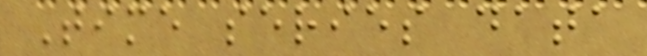Time series data
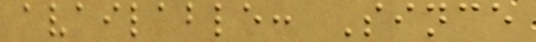available: Since
